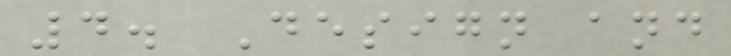4. Design and
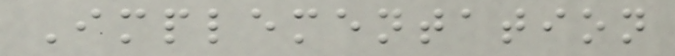Implementation
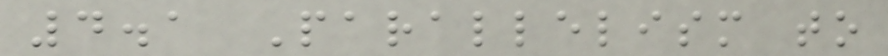4.1 Parallelism to
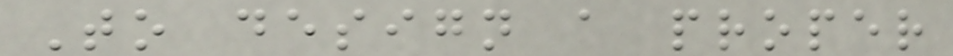To design a proper
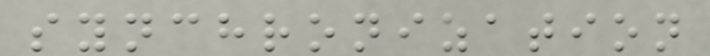synchronization
